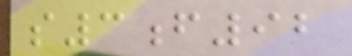s3f92
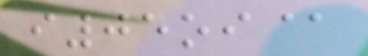i05oi@
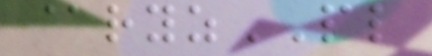@ryzPL
